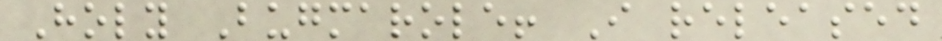Holy Bugmarole! I released
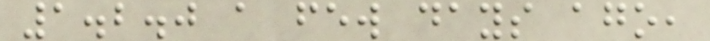1.2.0 a few days ago,
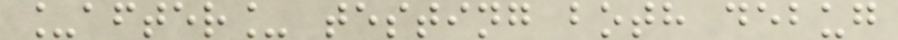_after_ testing both debug
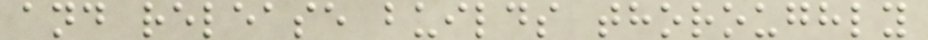and release builds thoroughly
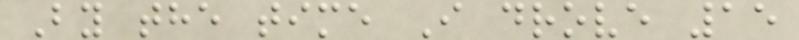By the time I drove 15
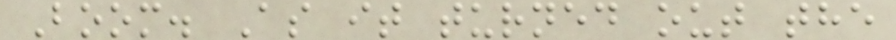Boom. As it turned out the
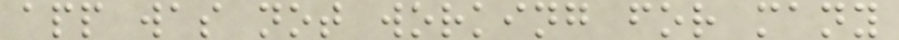app was not working for many
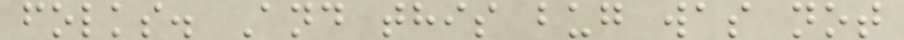folks. And this bug was not
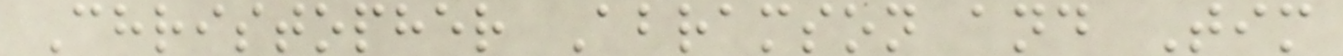Christopher Abramson and Tim
